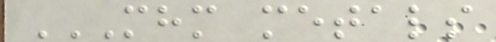MHM METALS
